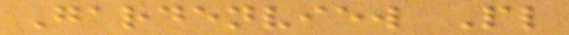Gardenview Pl
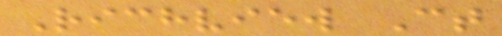Richview Ct
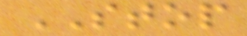STOP
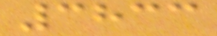3833
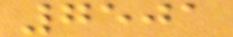7501
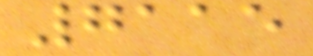7115
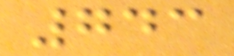743
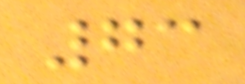73
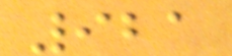921
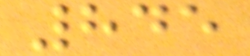845
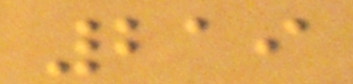219
